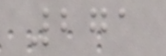271
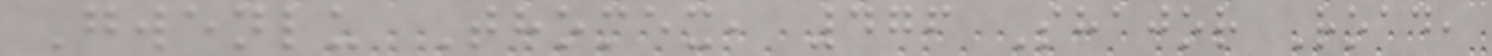Gwenlu Thomex, 476 Shajor Road,
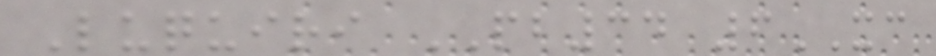Luquiri PB34 6XC
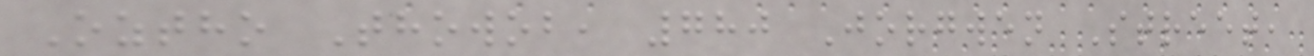Oztho Thowob, 780 Jorgwen Street,
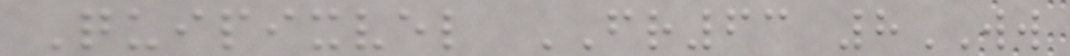Quipixvel FR63 8WW
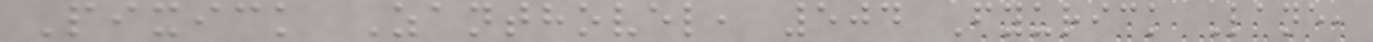Pixick Zanthovel, 504 Fyurick Lane,
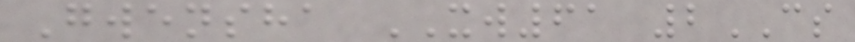Gwensha XW61 2CS
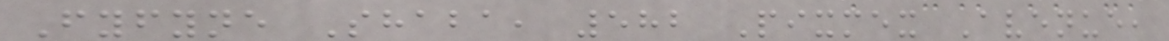Fyfyne Shaba, 582 Pixmex Avenue,
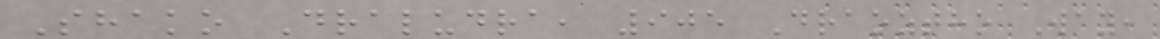Shako Draludra, 905 Draoztho Way,
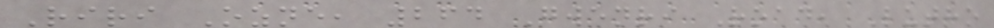Riri Ozne, 264 Gwenri Road, Lutho
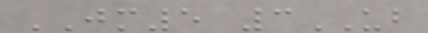JM5 3UB
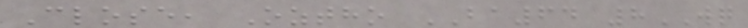Close, Oztho BA64 8WQ
